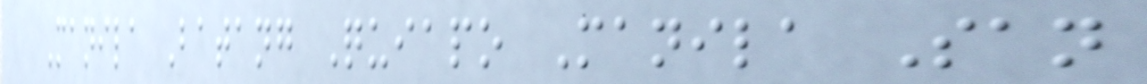Manila Batang Quiapo Manila San
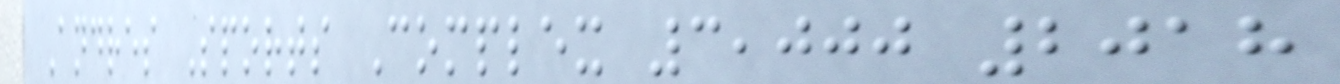Andres Sports Complex 3,000 2018
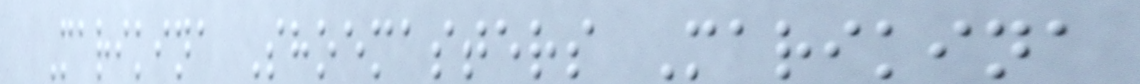Marikina Shoemasters Marikina
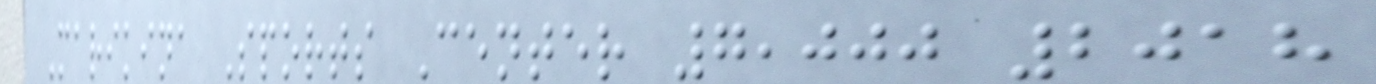Marikina Sports Center 7,000 2018
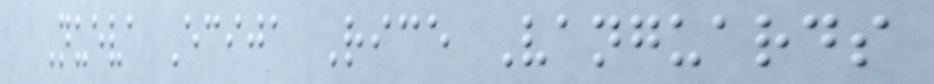Nueva Ecija Rice Vanguards
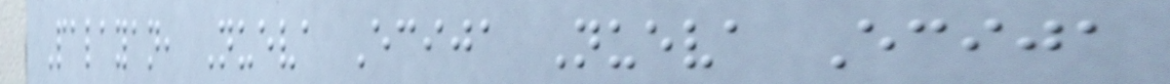Palayan, Nueva Ecija Nueva Ecija
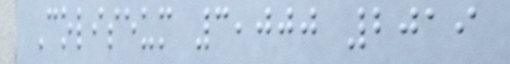Coliseum 3,000 2019
